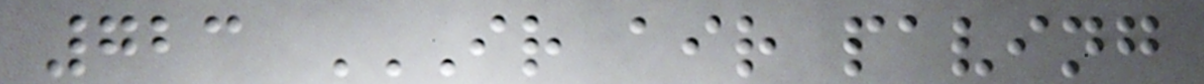723 IR AIR PAVING
